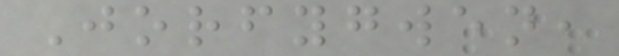Jorfygwen,
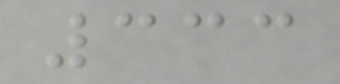333
